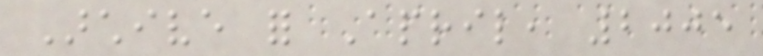Archive for April, 2005
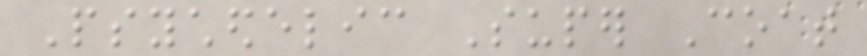Psychedelic Super Coat
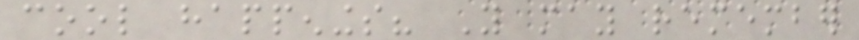cool happenings? You may remember
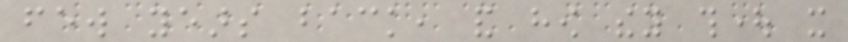few years back, and how they thought it
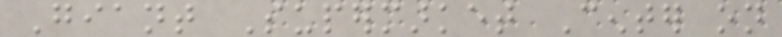Giant Supermarket Center on
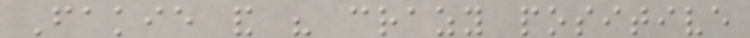Fakie and his crazy positive
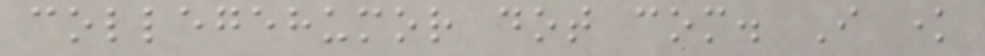collegehumor dot com. I know
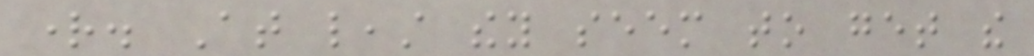right. At least they seem to get the
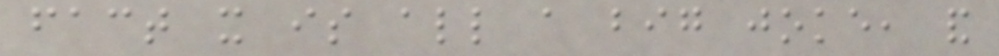fact it is all a big joke, and
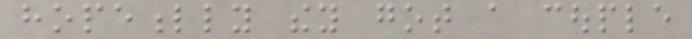hopefully they got a couple
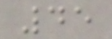45
